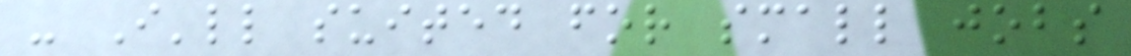- I'll suited for small jobs
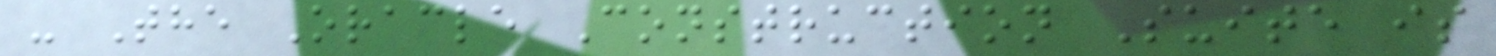- The Oracle Construction Suite is
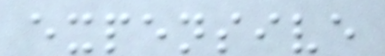expensive
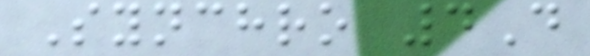Synchro 4D
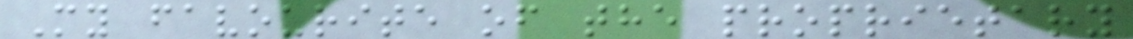My favourite of the proprietary
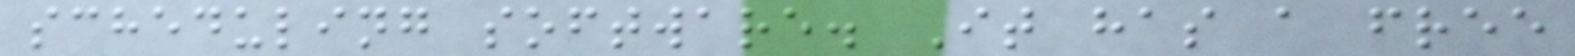scheduling software. It has a free
